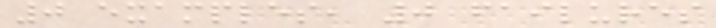0 examples, 0 failures
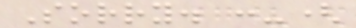Sorry. :-(
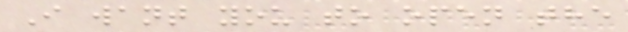I want you to open the
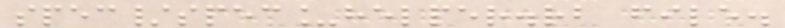spec/spec_helper.rb file.
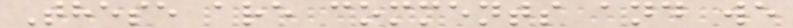These are comments and we
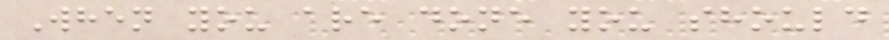When you are done you should
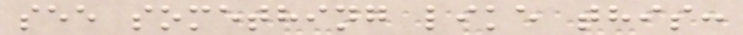see something like this:
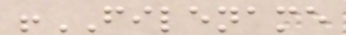!FILENAME
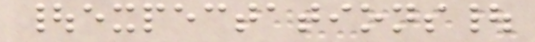|expectations|
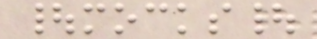|mocks|
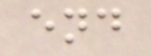end
